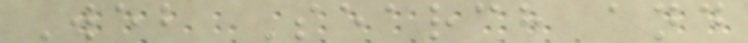Web Search and
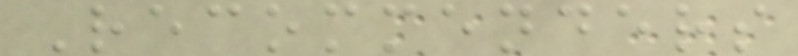Recommenders
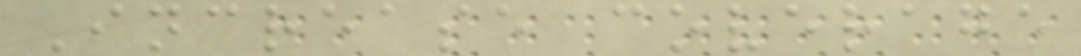Increase coverage
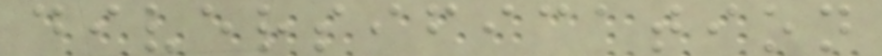diversification
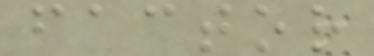factor
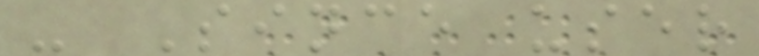- Since user
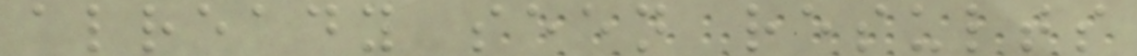already seen results
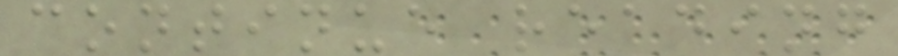continue reading
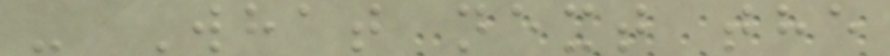- What next the
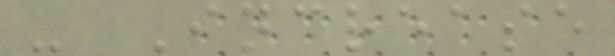- Increase
